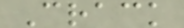Crack
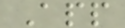App
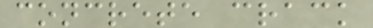concrete crack
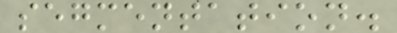segmentation.
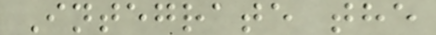Integrate the
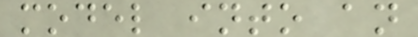model into an
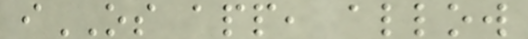iOS app, allow
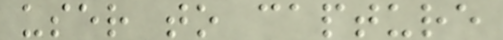user to capture
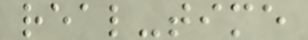real-time
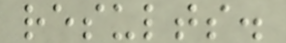results.
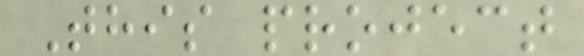This project
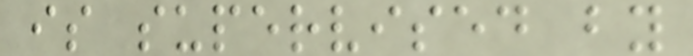is supervised by
